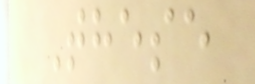These
